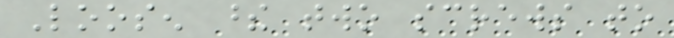Loosen these two screws to
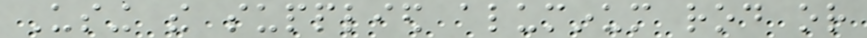Using the supplied aluminum rod or
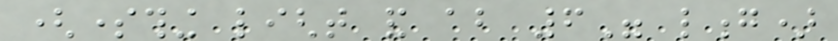(something light and about 6" long)
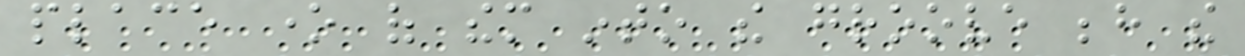place one of them into the groove behind the
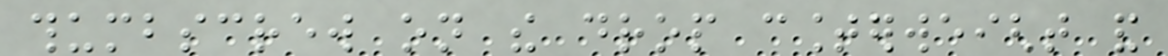thumbscrew on the drop counterweight and
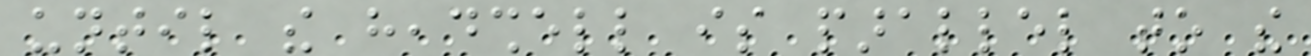until the headshell is parallel to the
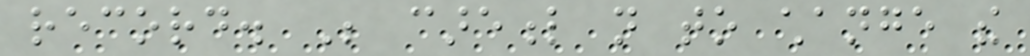record. Be careful not to change the
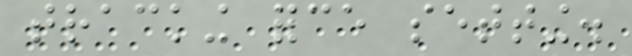tracking force setting.
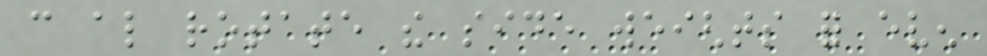can also rotate the side weights for even
